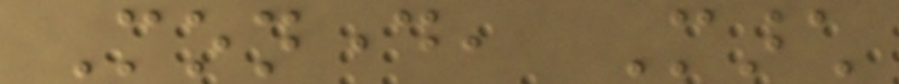Monday, March
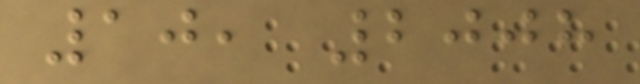10, 2008
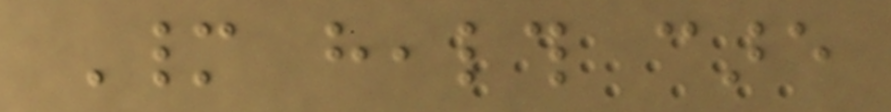Many health care
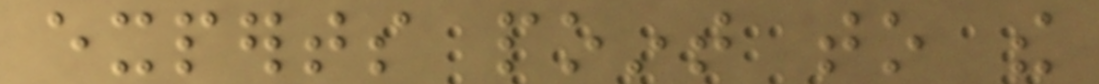experts point to the
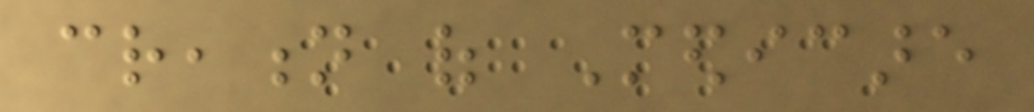creation of Medicare
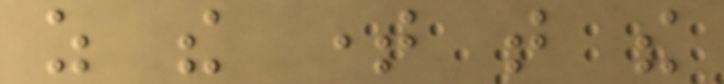as the time that the
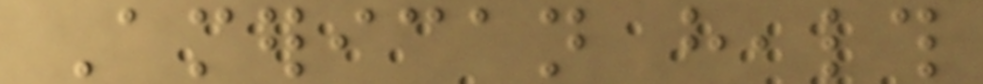American health
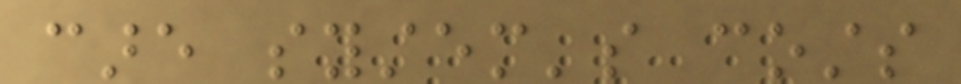care system's costs
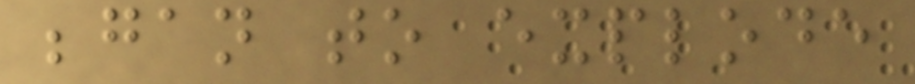began to explode
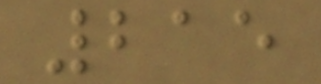215
